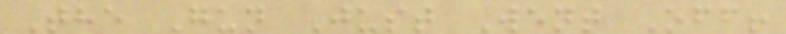The Gun Just Went Off!
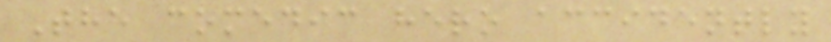The comedic hero accidently
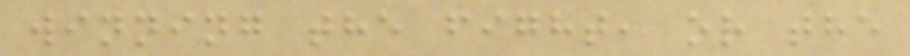winning the fight, or the
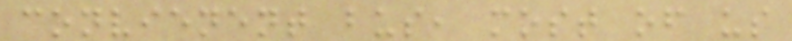convienent bus, most of us
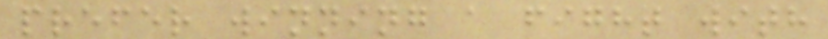prefer winning a fight with
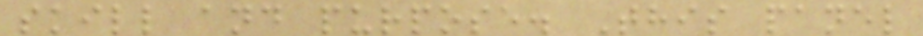skill and purpose. This panel
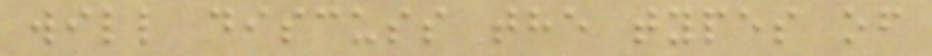will discuss the types of
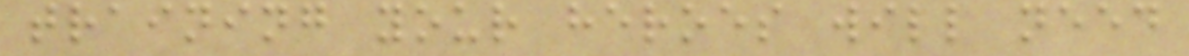training your heroes will need
